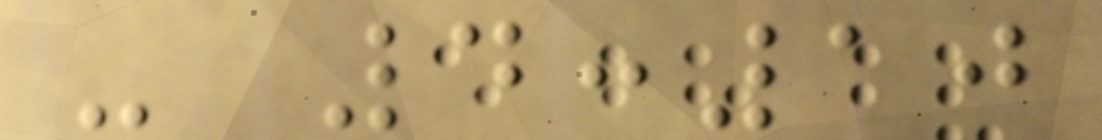- 4:10
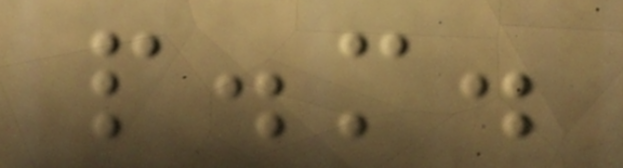p.m.
